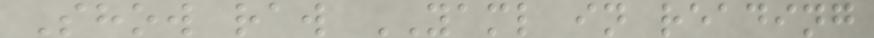Show raw YAML in reading
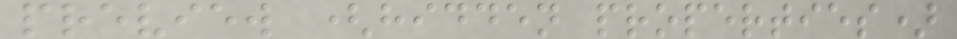preview (hidden properties)
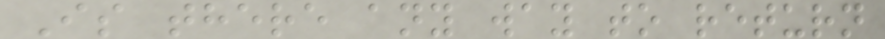Is there any way to return
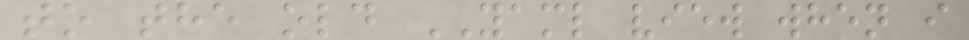to the old YAML view when i
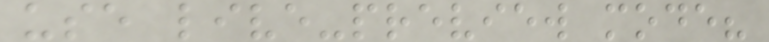use live-preview mode?
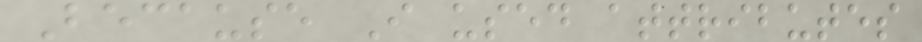Because I used attributes
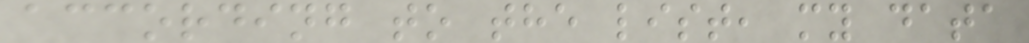according to the list, my data
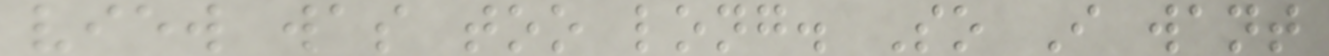view was too long. So I want
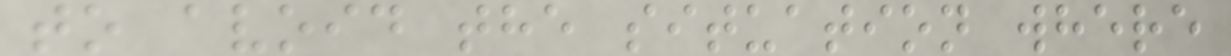to avoid the situation where
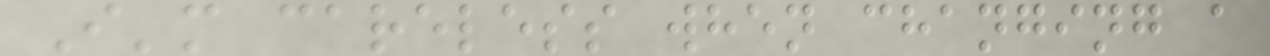I'm careless when changing a
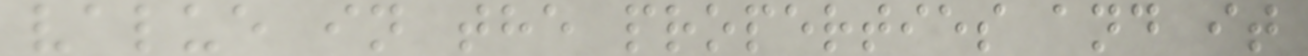value in the properties and it
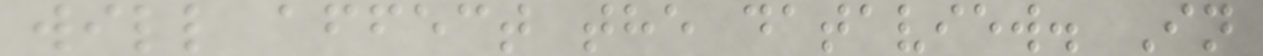will affect the dataview. In
